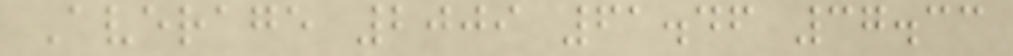Average 2009 61.46 37.33
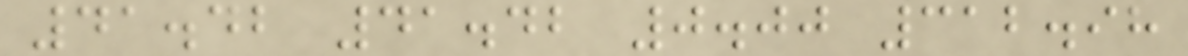41.42 41.42 0.00 312.98
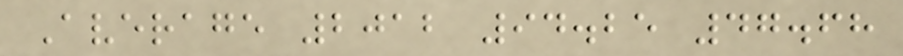Average 2012 94.25 47.68
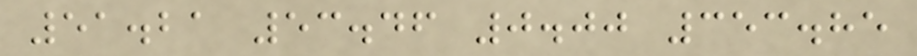51.21 53.46 0.00 353.85
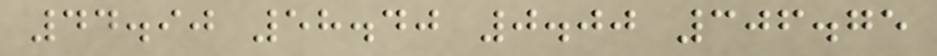44.90 58.40 0.00 306.75
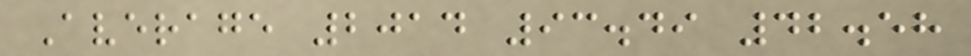Average 2014 93.49 42.58
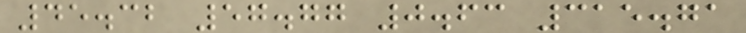45.32 57.77 0.63 315.71
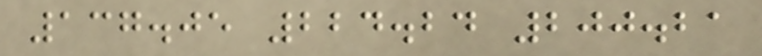137.05 224.24 200.21
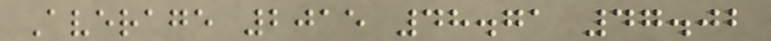Average 2015 48.71 47.02
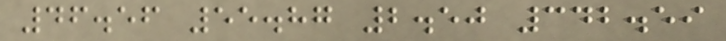46.56 55.87 2.50 342.59
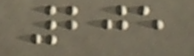205
